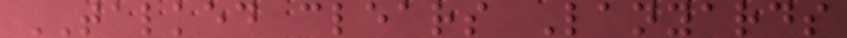TALKED clears Lanyards
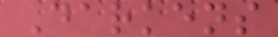Darkens
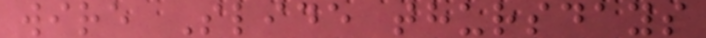wire Slide thursdays
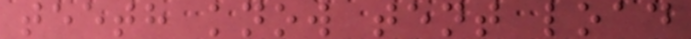teeth know tent load
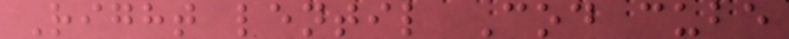Right lentil Cod cube
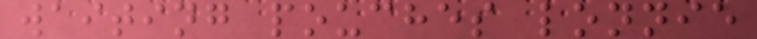waiting pouches lonnie
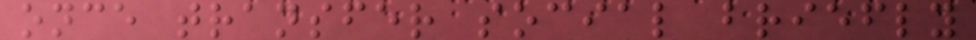once transfer social briefly
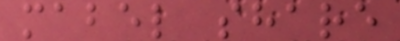mabel share
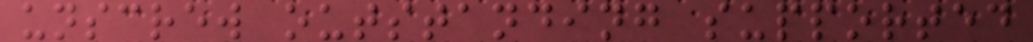unscrew outstanding supported
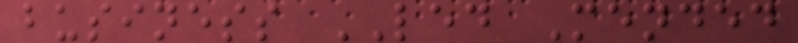business LED Mended
